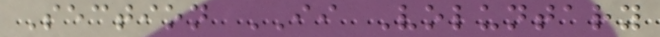Section II Voluntary
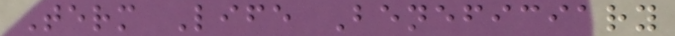Term Life Beneficiary
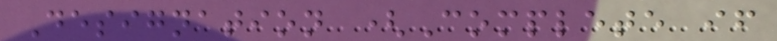Designation (Complete if
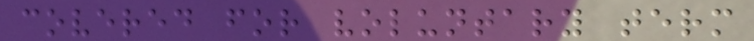covered for voluntary term
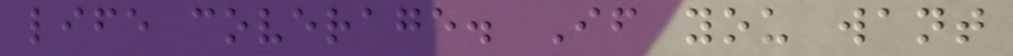life coverage. If you want
